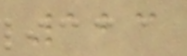123
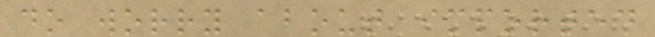do worry about imported
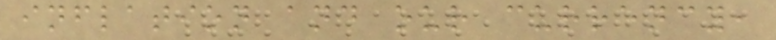inflation and our currency,
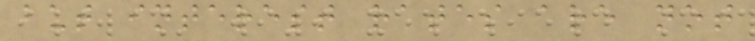but interest rates are not
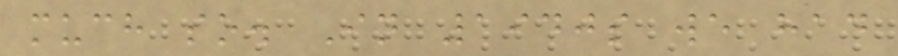much so. In 1940s we had
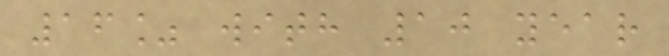16% with 10 year
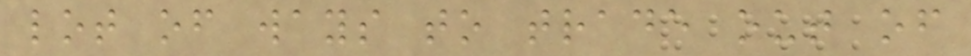lot of ways to trade out of
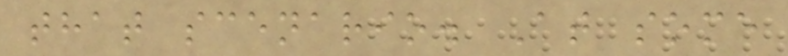that scenario. At some
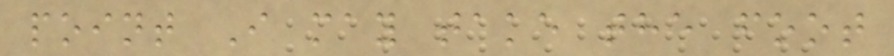point I may take the foot
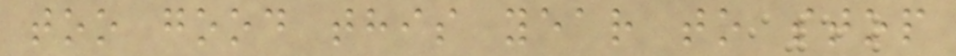too good this year to stop
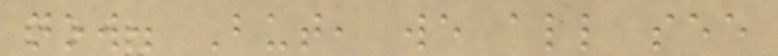now. But, we all see
